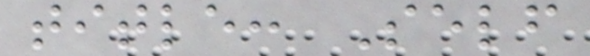title: Self
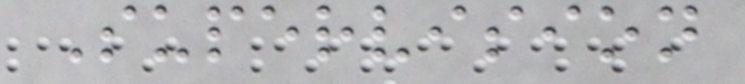Supervision
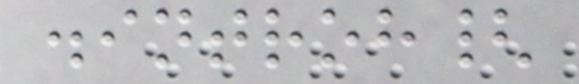.introh{
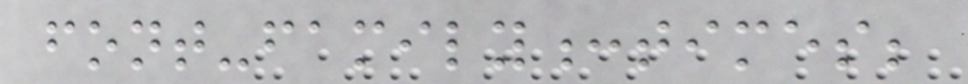font-family:times;
